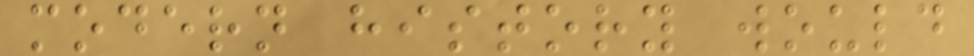modern history would
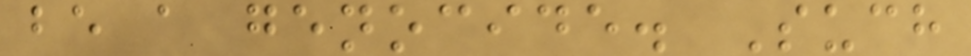be a genocide. Such
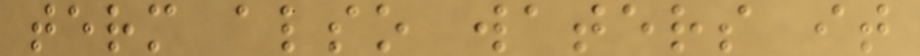term also waters it
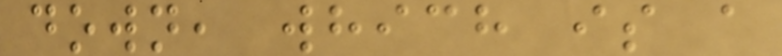down, which is a
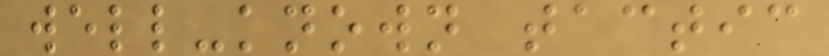well-known tactic
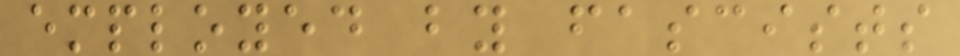employed by fascists
